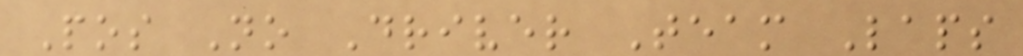Pos No Driver Team Laps
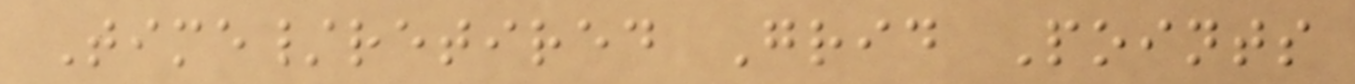Time/retired Grid Points
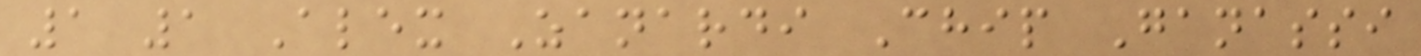1 1 Alex Zanardi Chip Ganassi
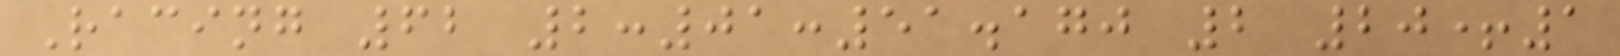Racing 62 2:01:51.170 2 20+1
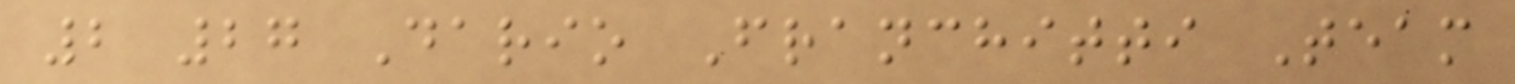2 27 Dario Franchitti Team
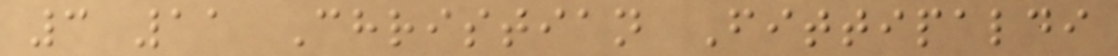3 11 Christian Fittipaldi
